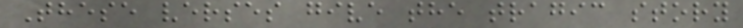These verses give the tragic story
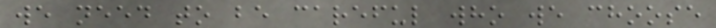we need to be careful who we choose
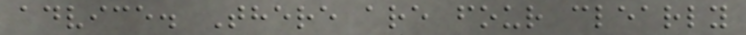advice. There are four clearly
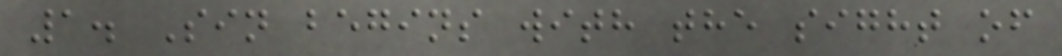1. Sin begins with the sight of
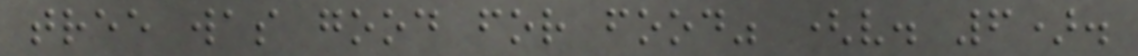tree was good for food" (v. 6).
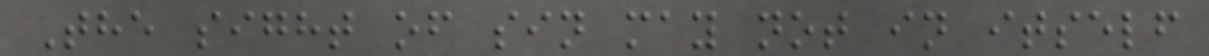The sight of sin may not in itself
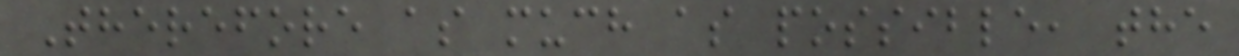Therefore as much as possible, the
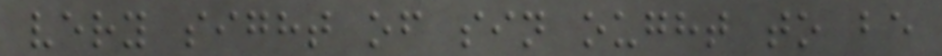very sight of sin ought to be
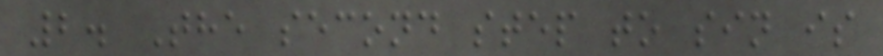2. The second step to sin is
